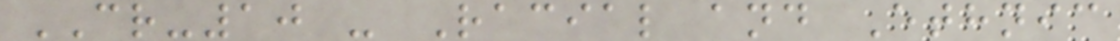CR-10 - Racial and Ethnic
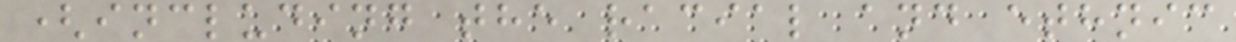(including the racial and ethnic
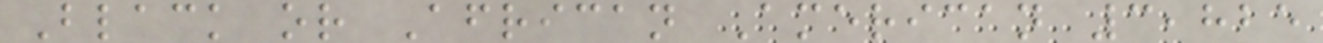Black or African American 3,825
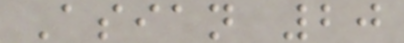Asian 20
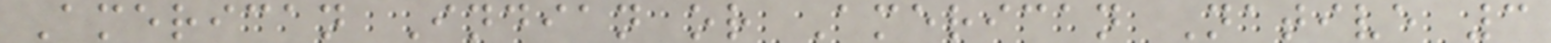American Indian or American Native 3
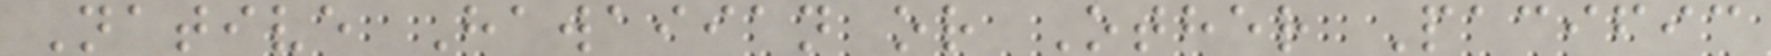Native Hawaiian or Other Pacific
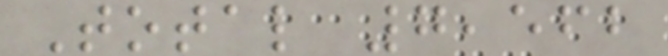Total 7,562
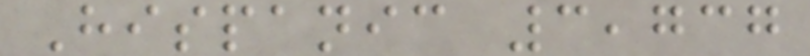Hispanic 3,737
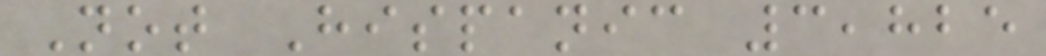Not Hispanic 3,825
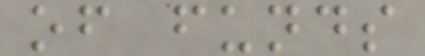of funds
